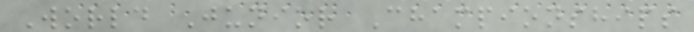World Junior Championships
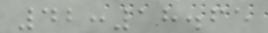42:18.65
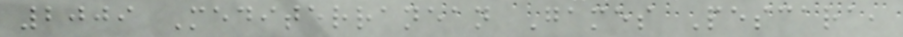2009 Mediterranean Games Pescara,
